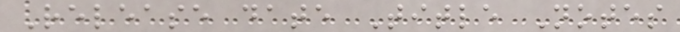Release date Title Notes
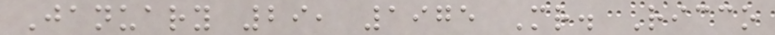January 29, 1975 Mr. Ricco
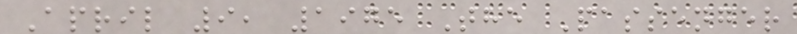April 9, 1975 The Passenger
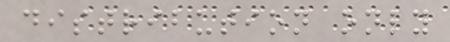distribution only
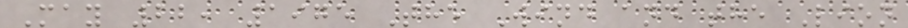May 22, 1975 The Wind and the Lion
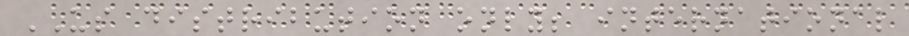US distribution only; international
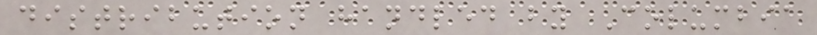distribution handled by Columbia
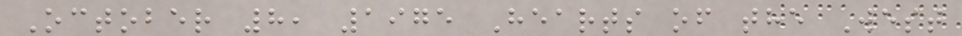October 8, 1975 Hearts of the West
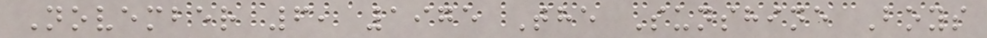November 6, 1975 The Sunshine Boys
